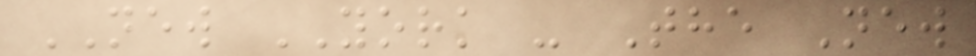NEW YORK - The New
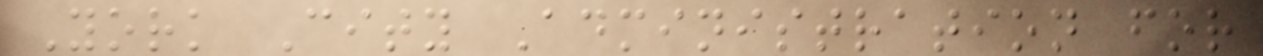York City Administration for
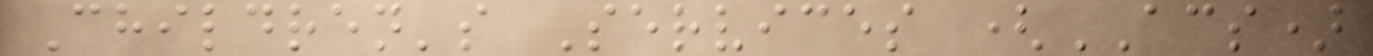Children's Services (ACS)
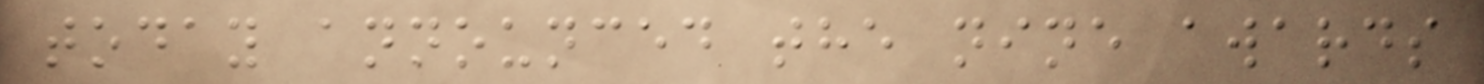today announced the nine awards
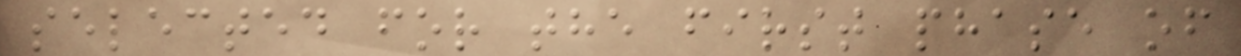selected for the first phase of
